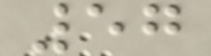57
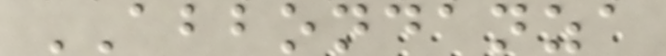ABBONDANZA
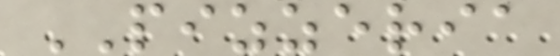PIZZERIA
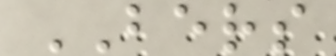BERS
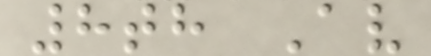8th Av
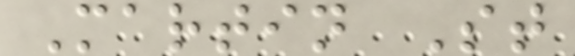Martin St
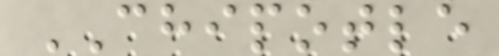CHIPOTLE
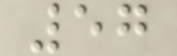57
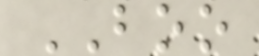BOO
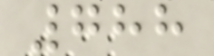788
